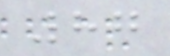87
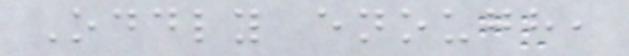Oddly enough,
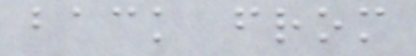back from
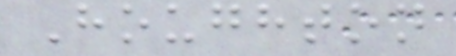Houghton
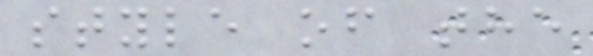style of the
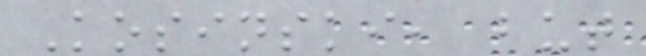Kosinski, but
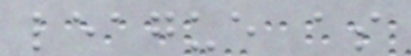league as
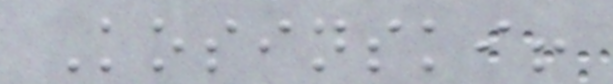Kosinski!
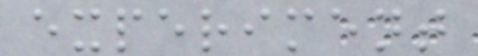experiment
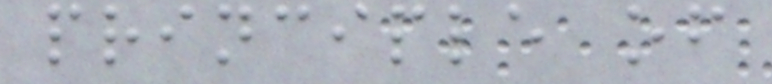principle of
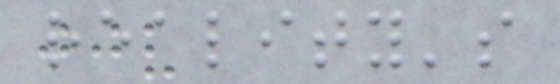reality's
